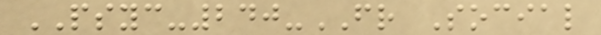PSYC-240-FR Social
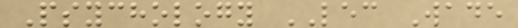Psychology LEC Wade
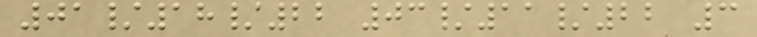01/18/22 03/11/22 3
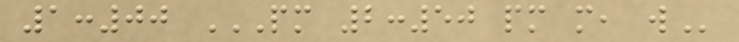1:00 PM 2:50 PM M, W
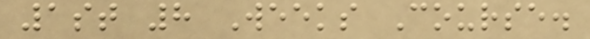1st 8 Weeks Course.
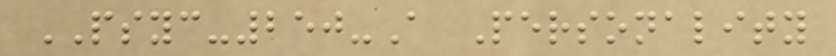PSYC-250-A Personality
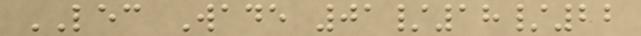LEC Wade 01/18/22
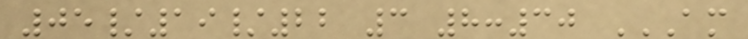05/19/22 3 8:30 AM
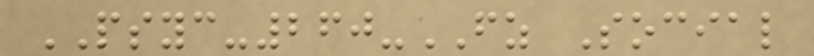PSYC-260-FZ Social
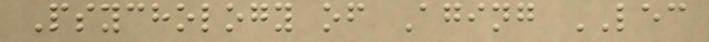Psychology of Aging LEC
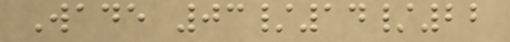Wade 03/14/22
